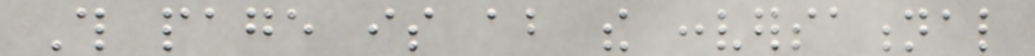This page is about the conversational
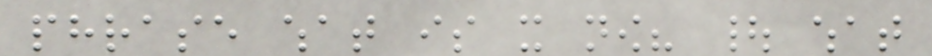phrase what is it now? | what
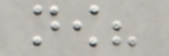now?
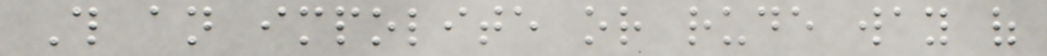This an impolite or rude way of
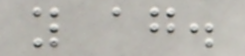you again.
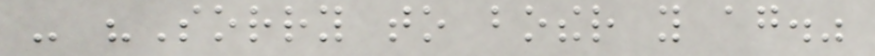- "Sorry to bother you again."
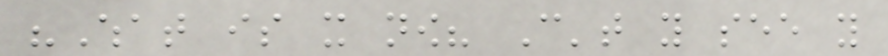"What is it now? Can't you see you
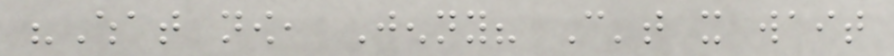"What now, Jenny? Can't it wait
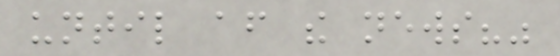until after the news?"
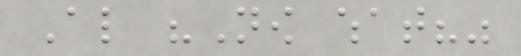Also "Now what?"
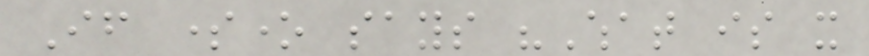If someone says "What is it
